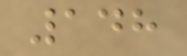148
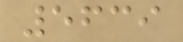5639
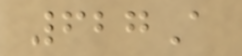627A
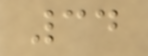34
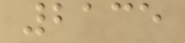2135
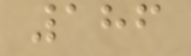186
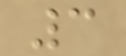3
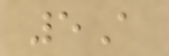5A
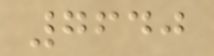7640
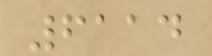6114
